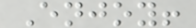Enjoy!
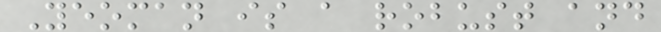Yeoman is a robust and
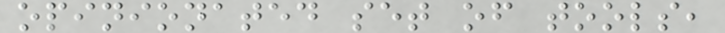opinionated set of tools,
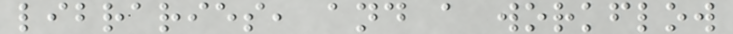libraries, and a workflow
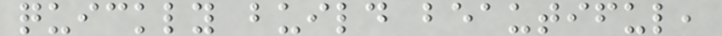quickly build beautiful,
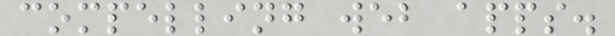compelling web apps.
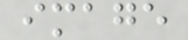image
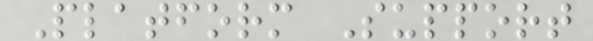Platform Support
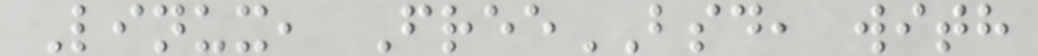Linux, FreeBSD, with
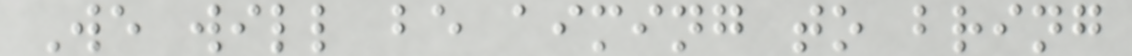We will be aiming to bring
